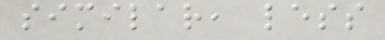similar, less
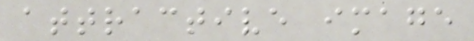attractive image
